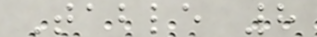Table 8
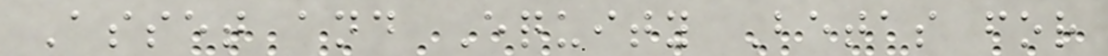Asset and Equity Betas for
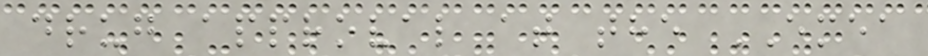drug approval at the EMEA
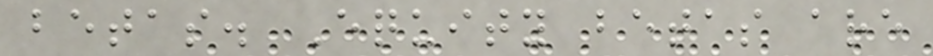betas. Equity betas are
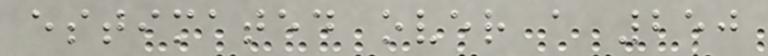estimated over a 250
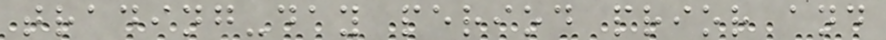trading-day period prior and
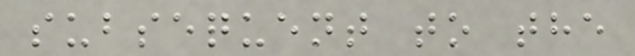subsequent to the
